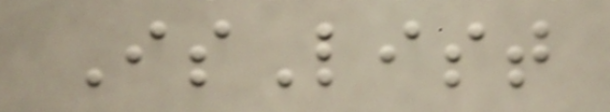IsList
